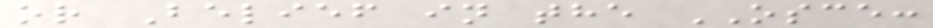or Belief in the OSCE:
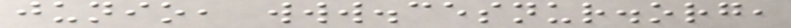junio, www.cesnur.org,
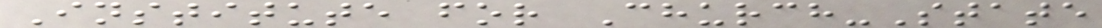Institute for Church-State
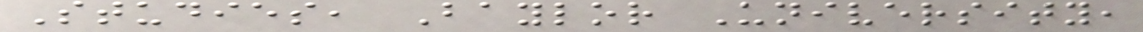Studies, Baylor University,
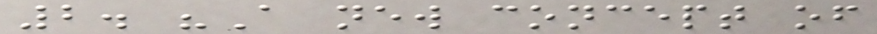2. "A new concept of
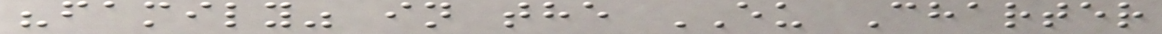"family" in the EU Charter
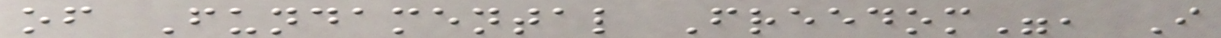of Fundamental Freedom", I
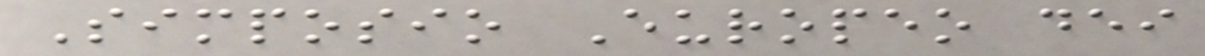Simposio Europeo dei
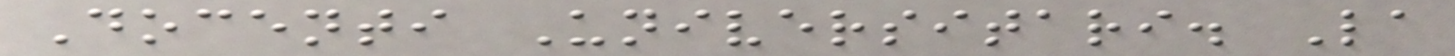Docenti Universitari. La
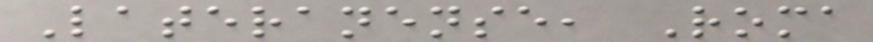Lateranense, Roma
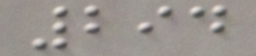294
